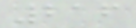216
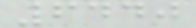6440
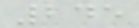245
